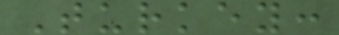Turkey:
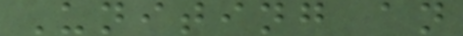Uniting an
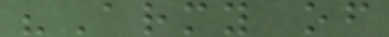"Army of
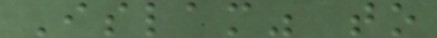Islam" to
